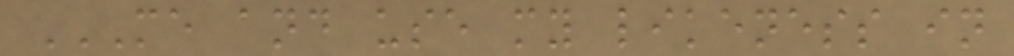ME AND USE MY LIKENESS IN
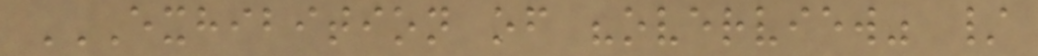EXHIBITION OF "OVERVIEW" /
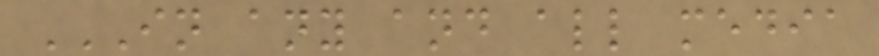IN ANY AND ALL MEDIA
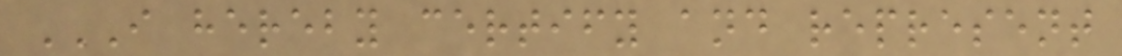I HEREBY CERTIFY AND REPRESENT
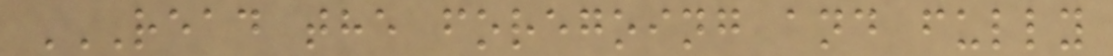READ THE FOREGOING AND FULLY
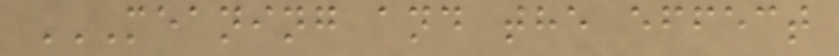MEANING AND THE EFFECT
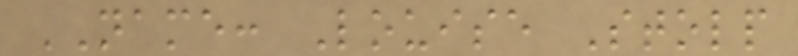NAME: Louise Stolp
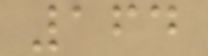164
